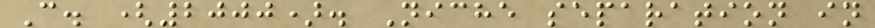C. (2000). Niche separation in
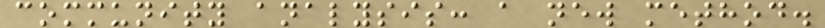community analysis: a new method.
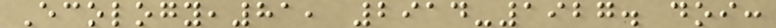Ecology,81, 2914-1927. doi:
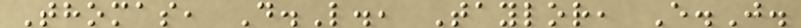Thomas, D.L., Taylor, E.J.
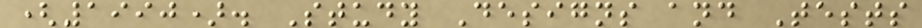(1990). Study Designs and Tests
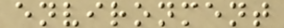environment
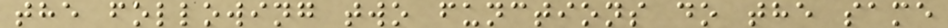the following two functions do the same
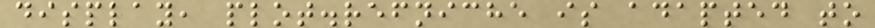display, plot.refniche is adapted to
